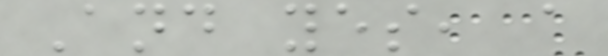And yes, a
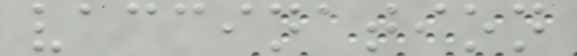vaccination
